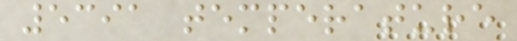5391 temperature
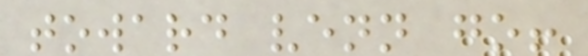toward venn go!
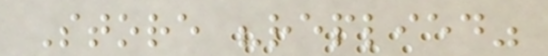Store "replied"
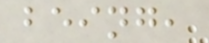being,
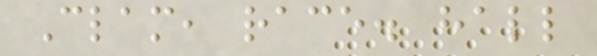Clam, race. hall
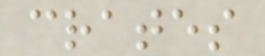crates
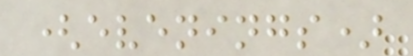(evenings)
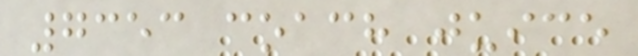7353 coach juice
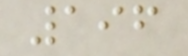196
